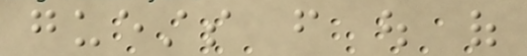guests from out of
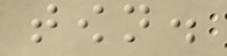town.
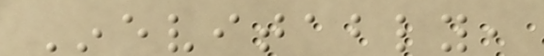Inevitably,
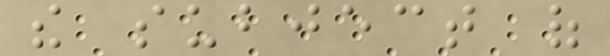the subject of
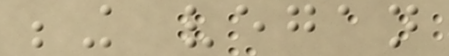being vegan
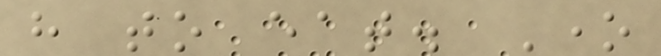have to eat. One
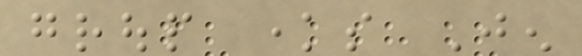group knows Jen
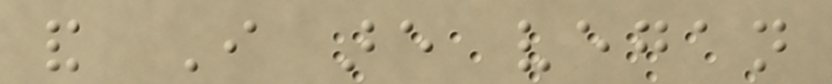and I are vegan
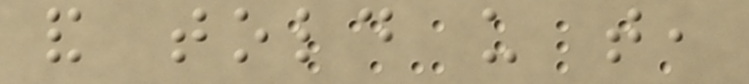and told us that,
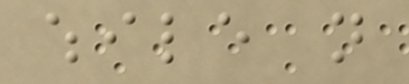while not
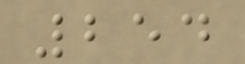254
